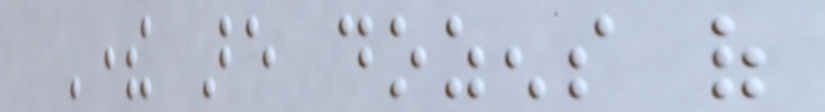There are dozens of
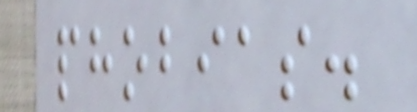phobias.
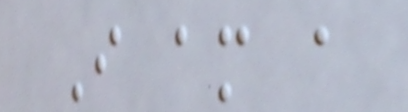I am a
